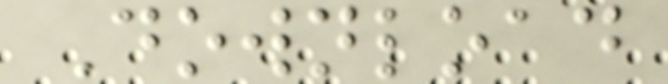Download
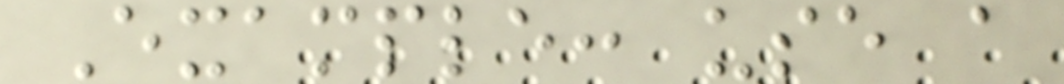Example: use a
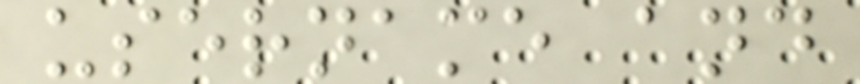username and
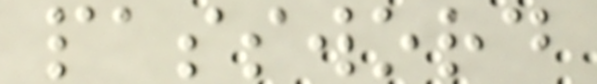password
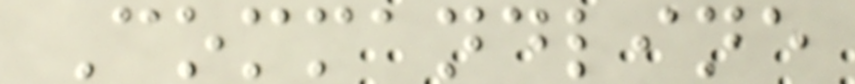Commandline
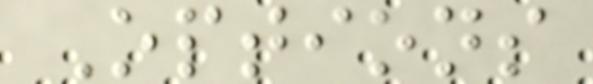Options
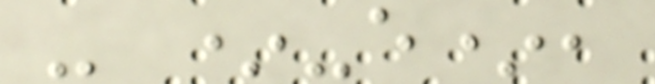- *-e*,
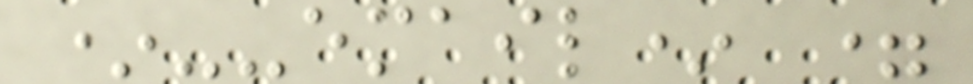*--email* =
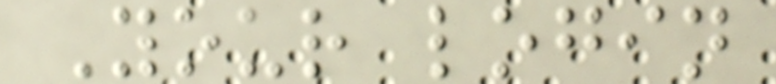Your login
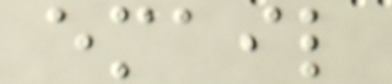email
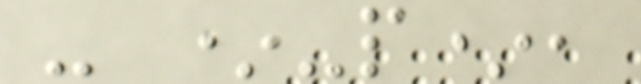- *-p*,
